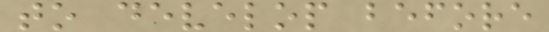to develop before
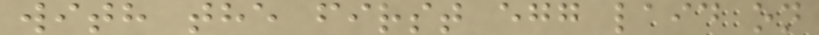with the first egg laid on
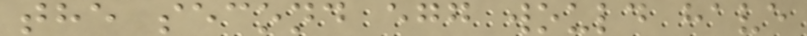the second egg would have
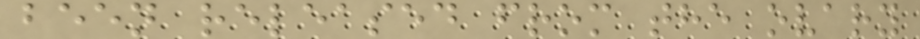been released from the ovary
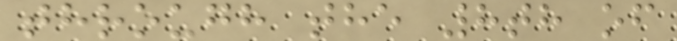through the 8th of
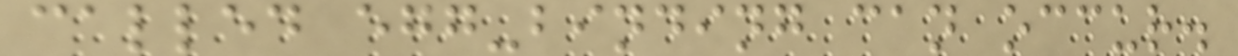called egg-binding can occur.
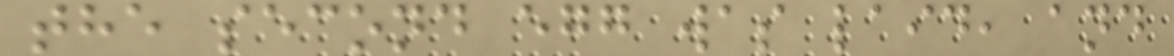the second egg was laid, and
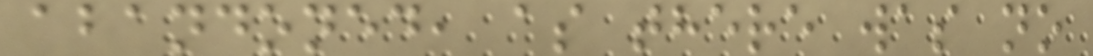abandoned, as there was no
